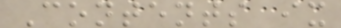Contents ix
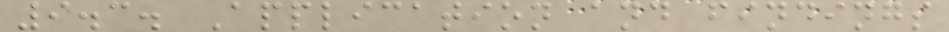9.3. Application and findings
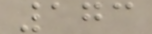173
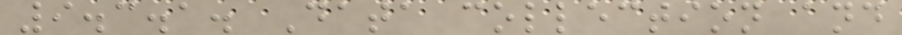9.3.1. Data collection and
